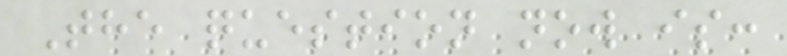The question now is:
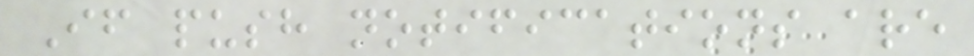If push notifications are
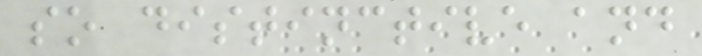so distinctive and
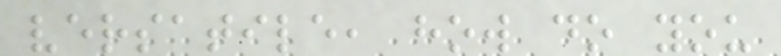versatile, how do you
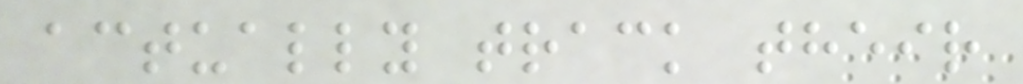actually track their
